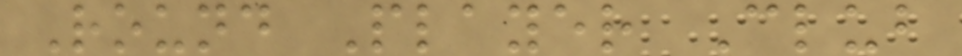Round Player Club
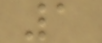1
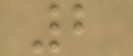2
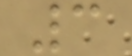3
